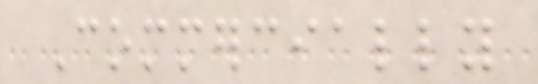Commercially
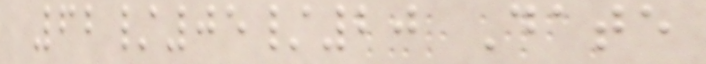62/05/20 Date
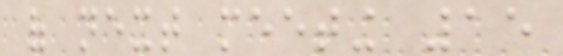of next meeting 15
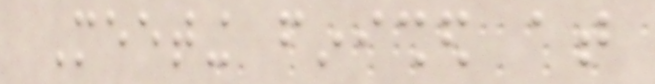Meeting finished at
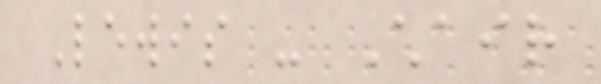Lewis - Chair
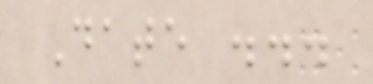Date ...
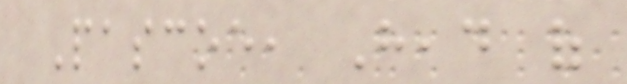Pascoe, Head of
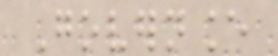Governance
